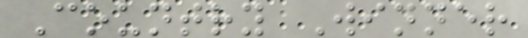Country Winner
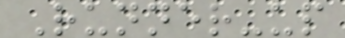Runner-up
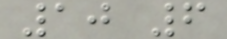10 6
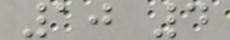10 4
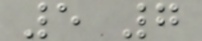5 7
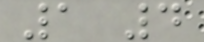1 4
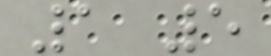1 5
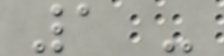1 -
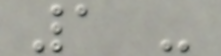1 -
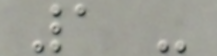1 -
